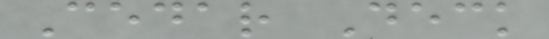Cedar Deck
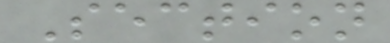Section
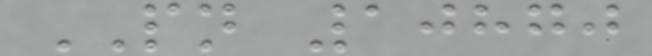PN 10870
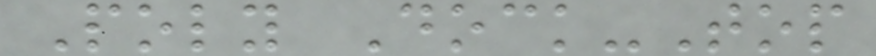Poly Dock-Top
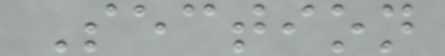Section
